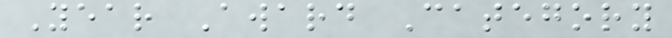Year Award Category
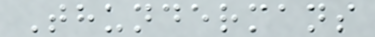Thundermans
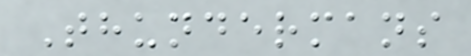Thundermans
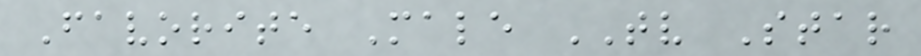Favorite Male TV Star
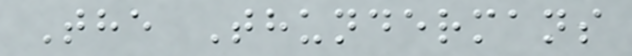The Thundermans
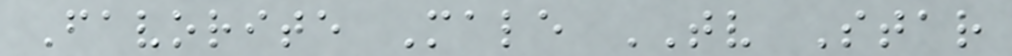Favorite Male TV Star
